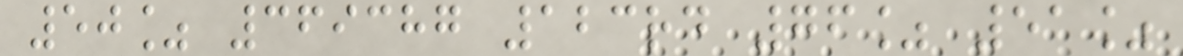50% 369387 123rd 76% 51%
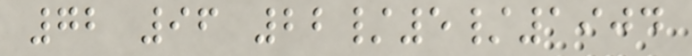72 96 22/5/1904
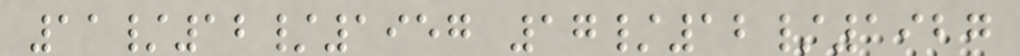11/12/1957 17/12/1927
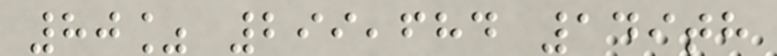80% 299,684 149th
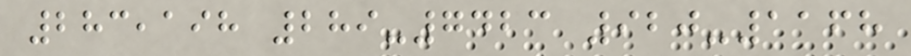283,198 289-7423 920-1168
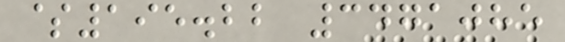$195.22 3471085
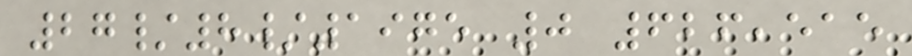27/8/1975 0 626,515
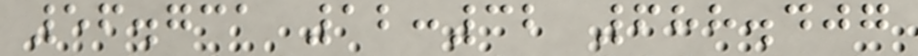56.731 12:32 688.407
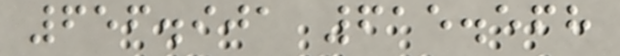656.901 615.568
